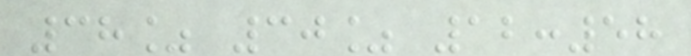38% 30% 12:58
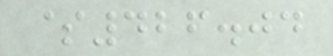$426.04
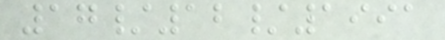17/12/1991
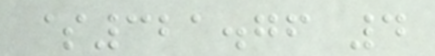$321.76 4
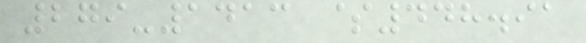279-1413 $448.91
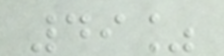49%
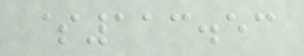$113.53
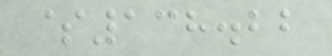$138.22
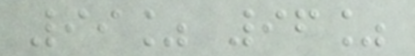99% 96%
